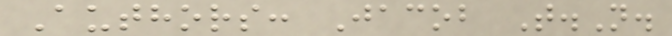Authors: Jacob T.N.
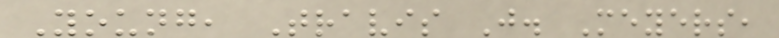Young, Travis J. Meyers,
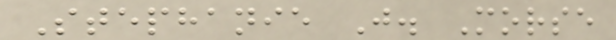Stephanie J. Morse
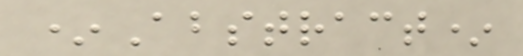*Abstract*
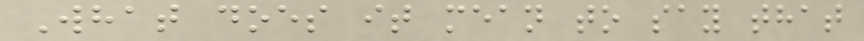What does it mean to say that
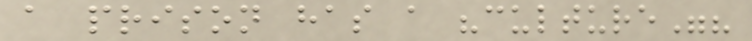a prison has a "culture"?
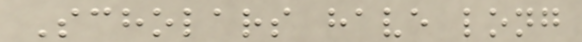Scholars have long
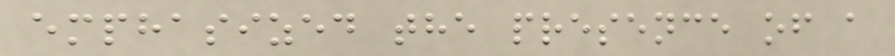emphasized the presence of a
